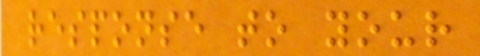response to your
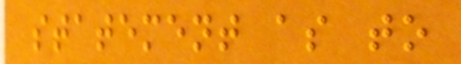statement as to
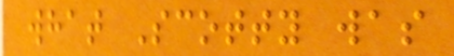what Scotty was
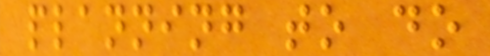planning to do
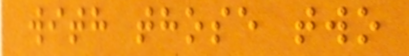with those two
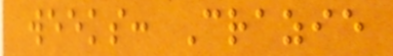weeks: Crazie
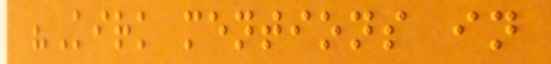"Kirk mentions in
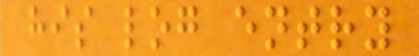his log entry
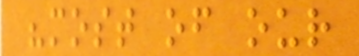"most of our
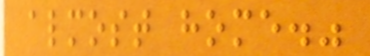almost home."
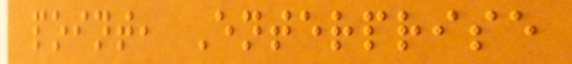point, Enterprise
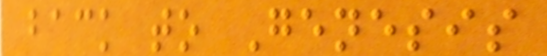back to Genesis
